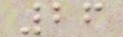26
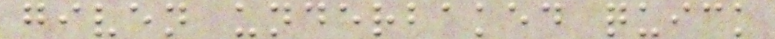given underbaked quick
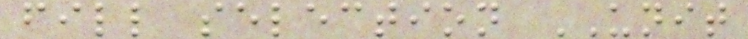fill selection UNIT
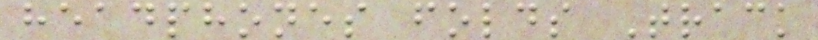headphones folds Track
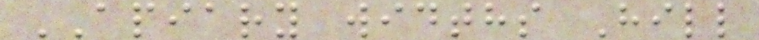APIARY widths Hill
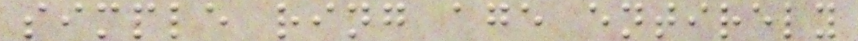simple ring age entirely
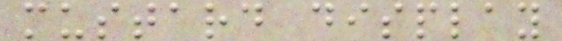mustard display
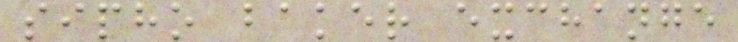sipho baker exchange
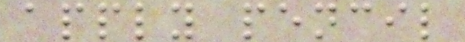apply pencil
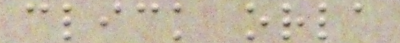click orla
